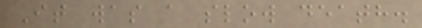It was a slow death.
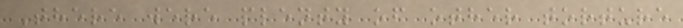There were plenty of other torture
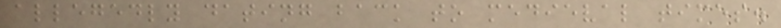allegedly dating back to medieval times.
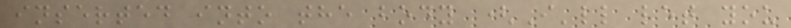inserted into the body (I'll let you
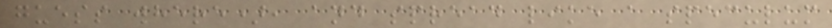guess where), and spread like a speculum
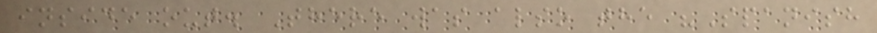inside out. There was also the "Spanish
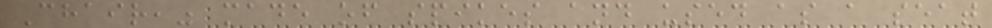Chair," made of spikes and used as a seat
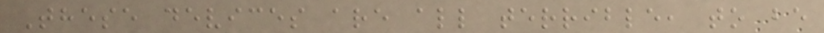These devices are all terrible, to be
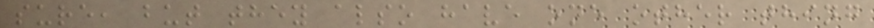sure, but they also have one other thing
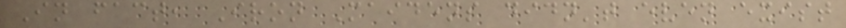In fact, Iron Maidens didn't even exist
